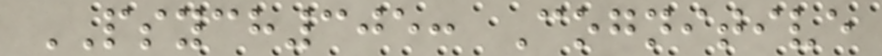PSYCH305: Cognitive
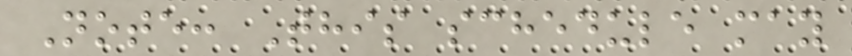Note: This schedule may
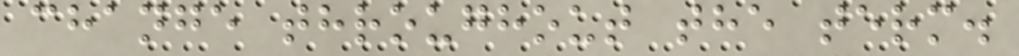change throughout the term.
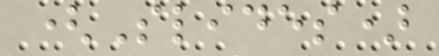(Slides)
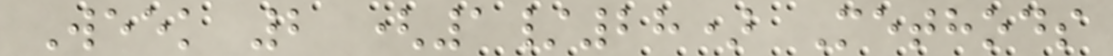Week 2 (1/28) Methods
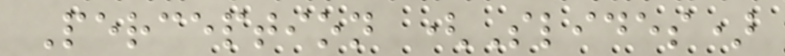Perception (Slides)
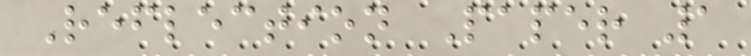Reflection Paper 1
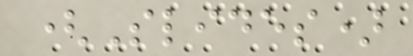(Slides)
